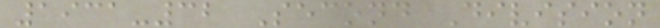1931-32 Second Division
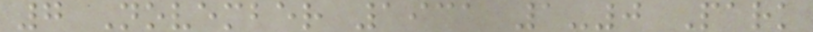7 November 1931 1-0 Park
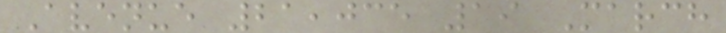Avenue 21,035 19 March
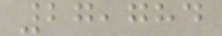27,784
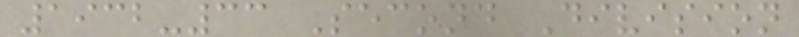1932-33 Second Division
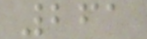261
